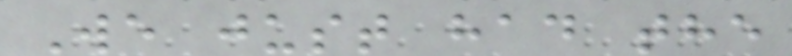We just had the
